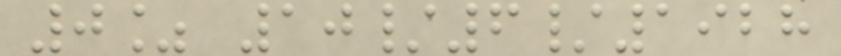0% 10/6/1928
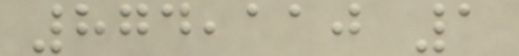874,110 1
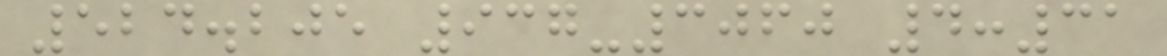524.205 937-3060 4:31
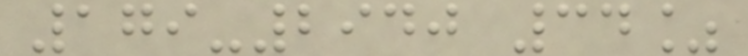179-2940 34%
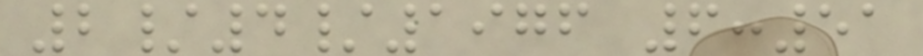2/4/1976 6:51
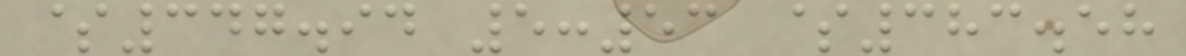$347.94 5:53 $383.58
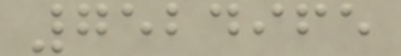7524965
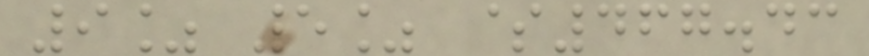9% 5% $467.43
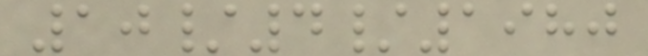10/4/1980
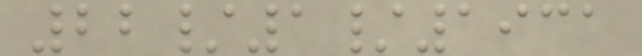22/1/1931
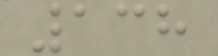138
